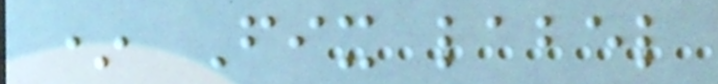* Fix label
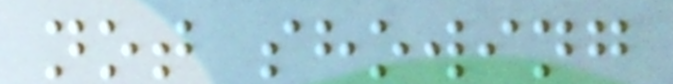not showing
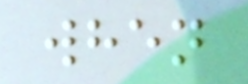when
